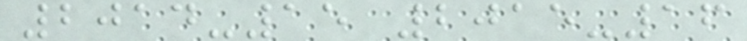2014-15 2015-16
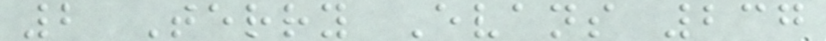2 Terry Evans 237
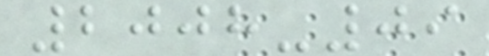2008-09
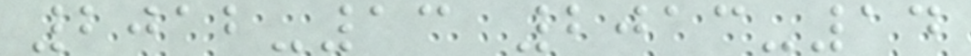2012-13 2013-14
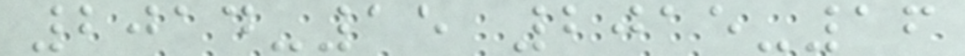2014-15 2015-16
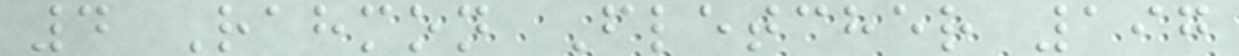4 Rahmon Fletcher 197
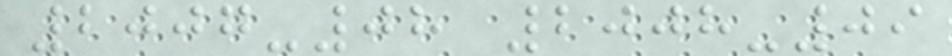2007-08 2008-09
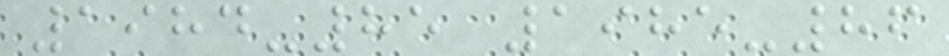1984-85 1985-86
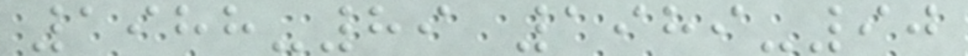1988-89 1989-90
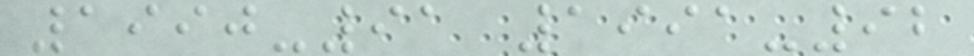1990-91 1991-92
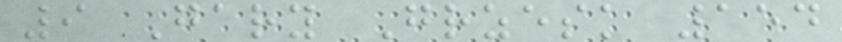9 Gary Grzesk 154
